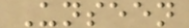Unseen
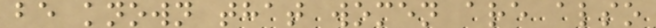be known that women are also
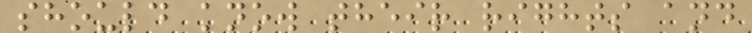should know their rights and
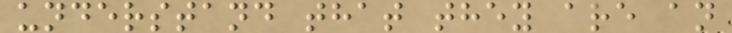understand that they are an
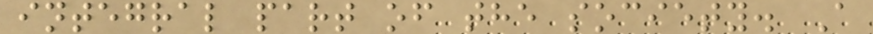integral part of the society. A
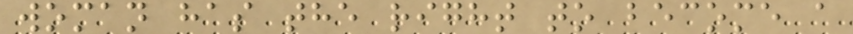woman has the right to become a
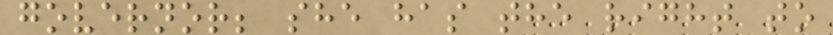governor; she has the right to
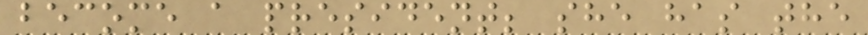become a president; she has the
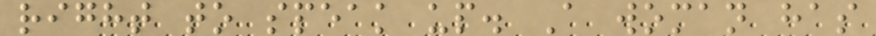right to speak up. A woman has
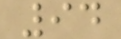94
